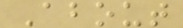About
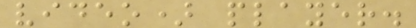video) player.
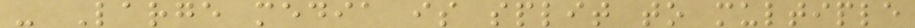- Large media is split to multiple
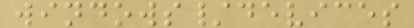windows/devices
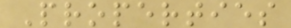Properties
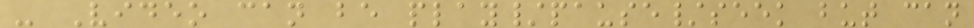- Video can be play/pause/seek but can
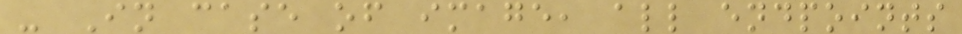- In case of image, all endpoints
